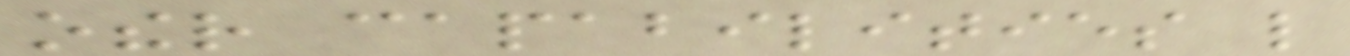other capabilities like
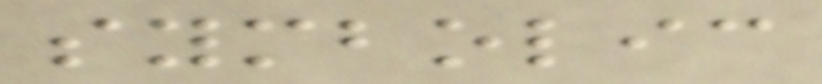symbolic
